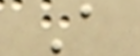A
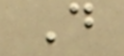D
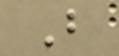B
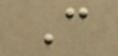C
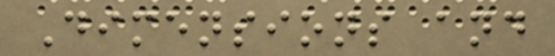Dimensions and
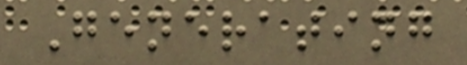Generating
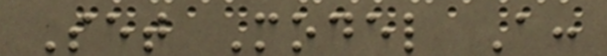Set Model A:
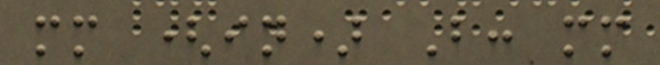mm (in) B: mm
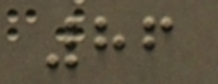86
